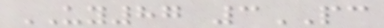UY87 3PC
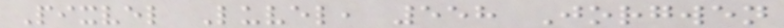Pixvel Luvel, 558 Jorgwen
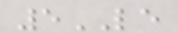5LE
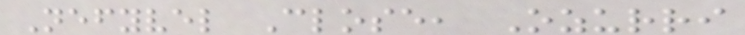Nefyvel Close, Ozurri
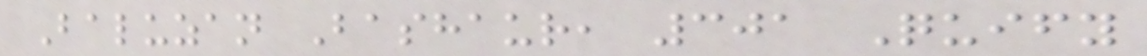Baluzan Bashaur, 301 Quify
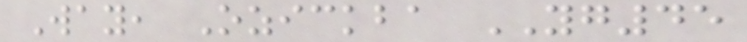Way, Ozickba YG45
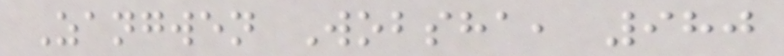Zangwen Wobsha, 980
